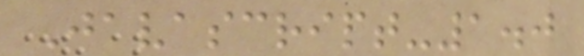Javascript-1.0
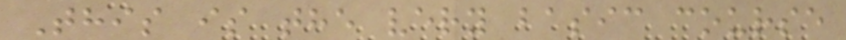This is the very basic course
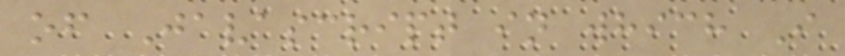of Javascript in which I
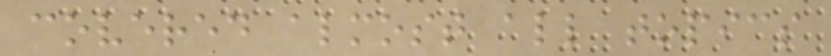covered almost all topics
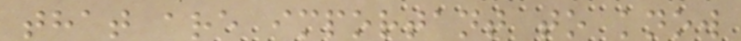that are important to know
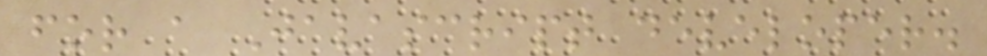for a Javascript developer.
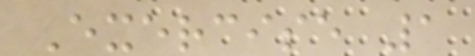Exercise 1
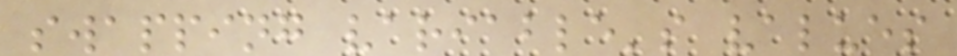swapping variable's values
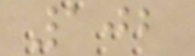102
